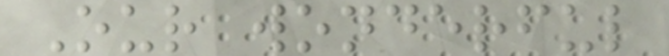Our wonderful
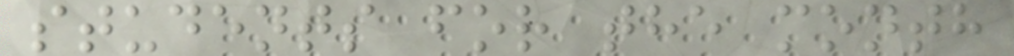students for the month
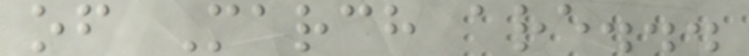of March are...
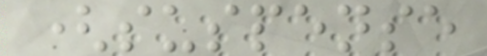(suspense
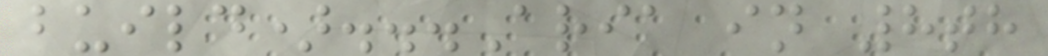build)...Aria in 8th
